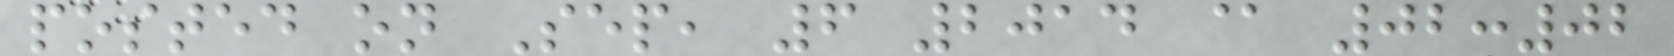posted on Sep, 6 2014 @ 02:02
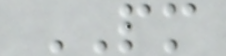PM
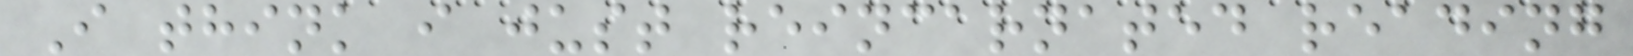I think i just reincarnated reading
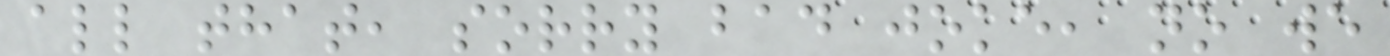all that, sorry bad joke, no we
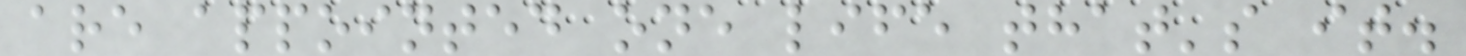are appointed one life that's it.
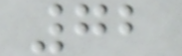72
